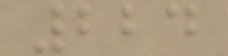224
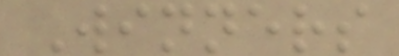Winners
